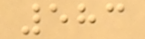583
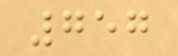757
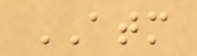ATM
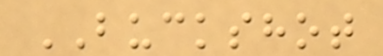BUCKSHOT
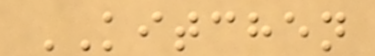KITCHEN
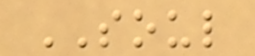SOUL
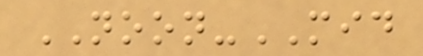NOON-MID
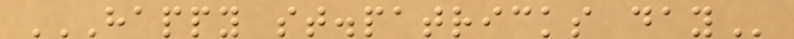HAPPY ST.PATRICKS DAY
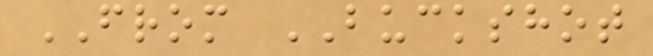FROM BUCKSHOT
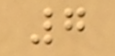7
